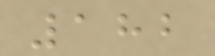182
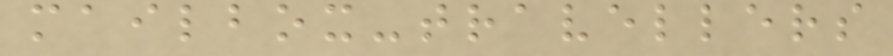mailbox-travellers
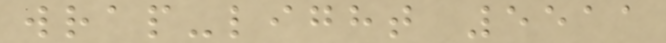wrap-light 5511
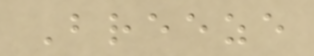Breeze
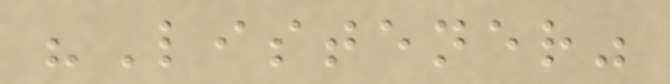"Listener"
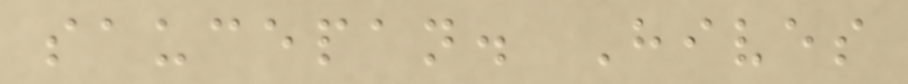saucepan. Hives
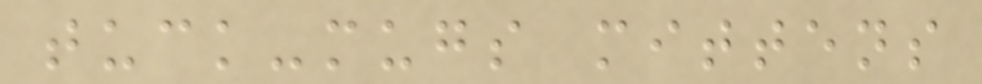tuck-mugs mittens
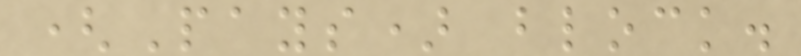(Pays) block.
